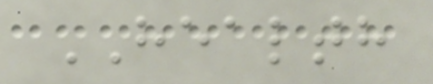HEALTH
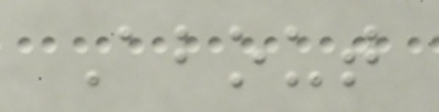About
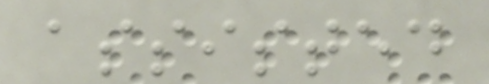assisted
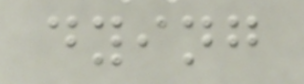dying
